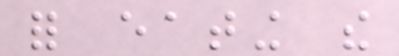for eating the
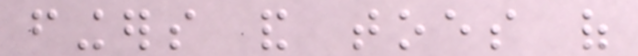fingers and toes of
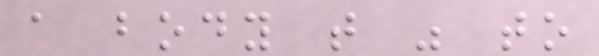a body that was to
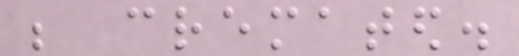be cremated.
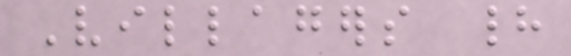Villagers had
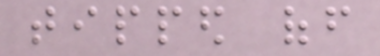tipped off
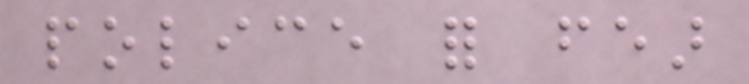police for fear
